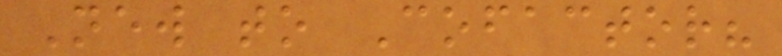New to Cofactor?
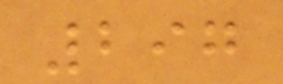297
